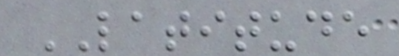LATITUDE
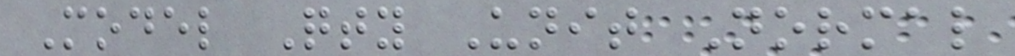Model Qty Unit Normal
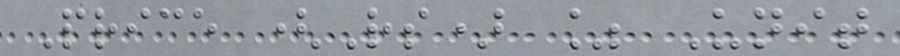Price (Rs) % Unit
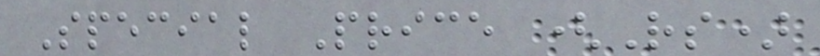Special Price (Rs)
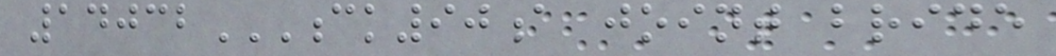14032CK90A JOINT BRIDE
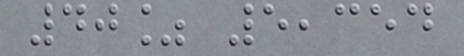40% 5,354
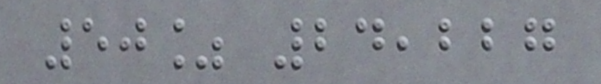50% 24,227
